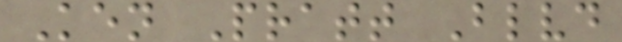Ken Pratt Blvd
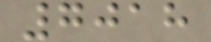7018
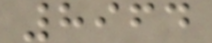8964
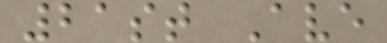21st Ave
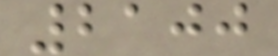2100
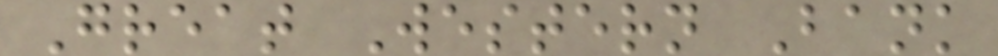Great Western Bank
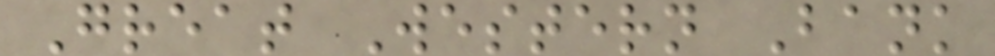Great Western Bank
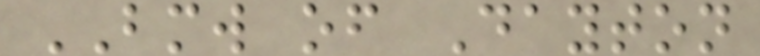BMW of Dayton
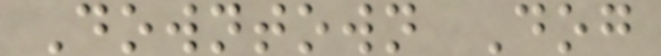Downtown Dog
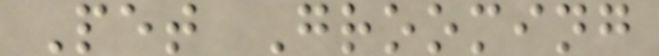Pet Grooming
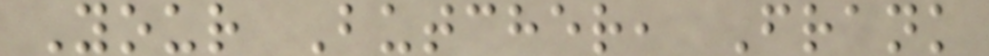Your Butcher, Frank
